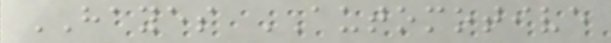HAYES AUTOMOTIVE
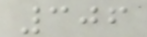306
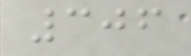306
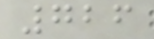726
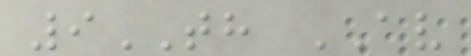9TH AV
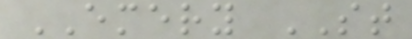EMERY ST
